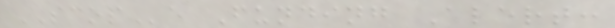SCOPe Funding Alert:
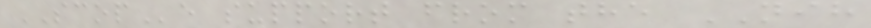SCOPe support from the NIH
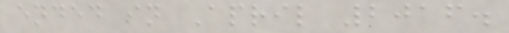ended in April 2016.
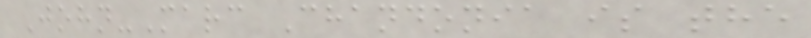John-Marc Chandonia is the
